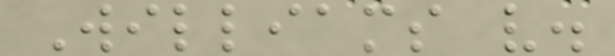Williams v.
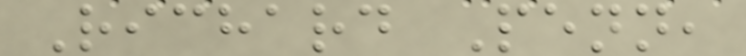Richard Penn,
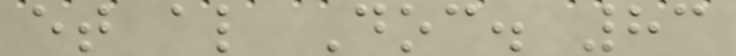et al Doc. 83
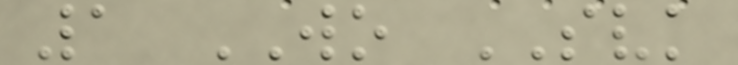1 WO SVK
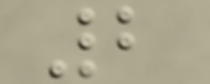2
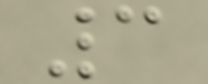3
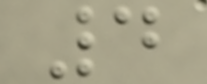4
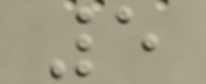5
